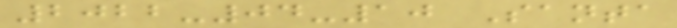2022-04-10 Santa
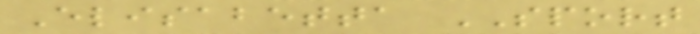Elisabetta SPORT
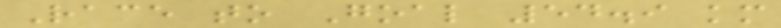Race to Goal 54.9 km
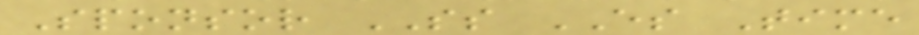Sponsor SS ES Time
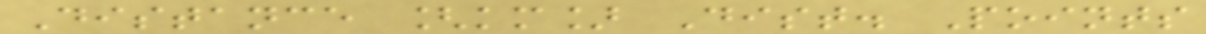Distance [km] Dist. Points
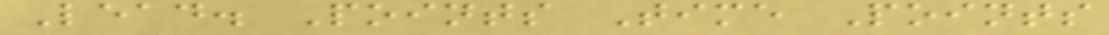Lead. Points Time Points
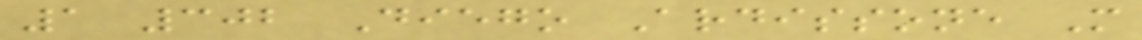1 302 Diego Ardissone M
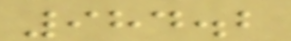984.2
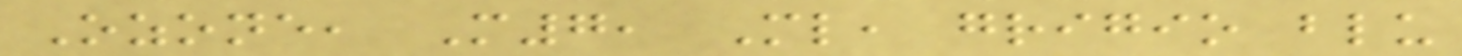Ozone, M7, Ml, grigio blu
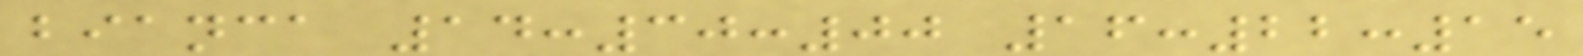bianca 14:30:00 16:22:15
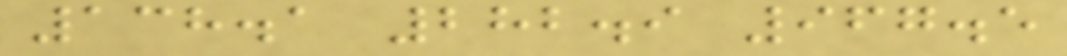138.1 282.9 967.5
